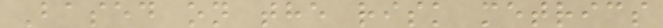Based on the risk metrics
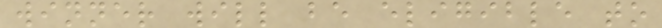winner will be eligible to
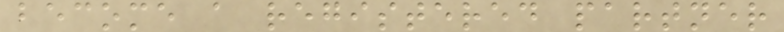become a registered partner
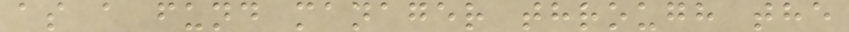as a fund manager through the
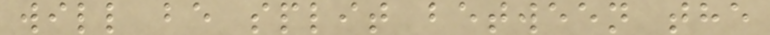will be split between the
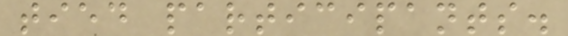tied participants.
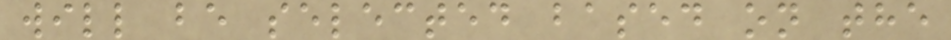will be selected based on the
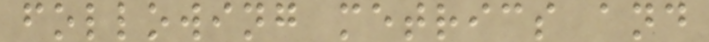following metrics and
